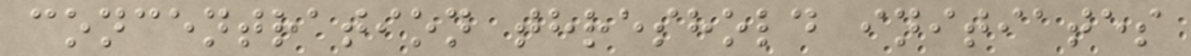concentration threshold initiates
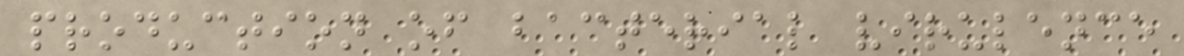production of bacterial virulence
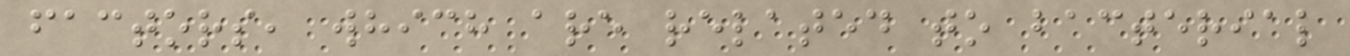factors, which are related to bacterial
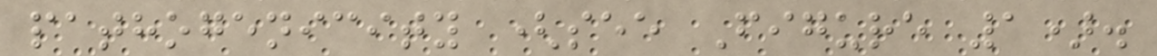pathogenicity (see Figure 1).
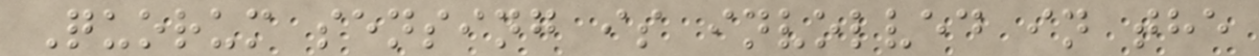Quorum sensing is involved in the
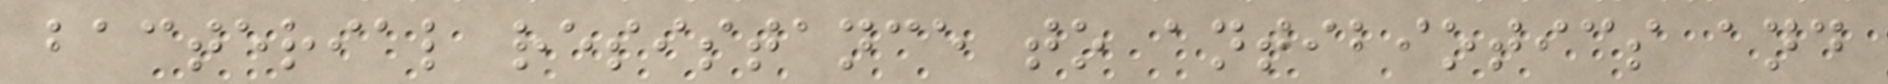bacterial resistance to antibiotics and
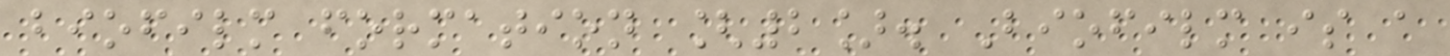biofilm formation [2]. Biofilm is a
